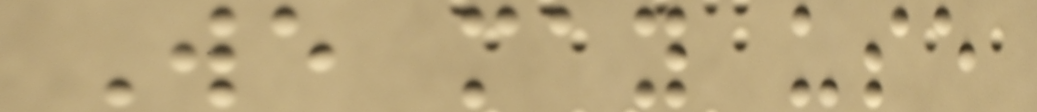We may use
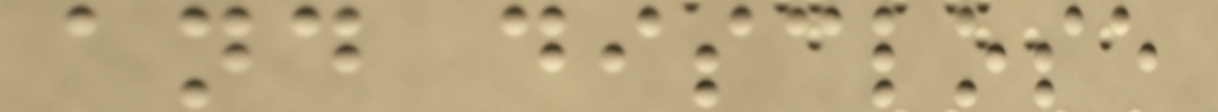and disclose
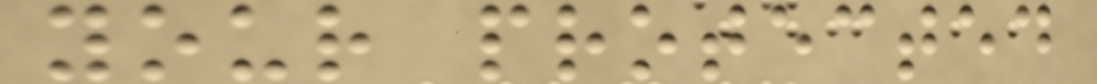your protected
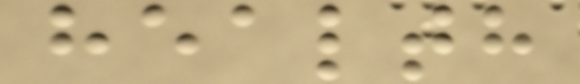health
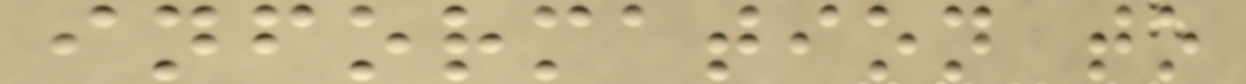information to
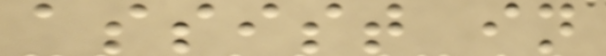assist in
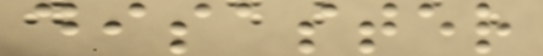disaster
